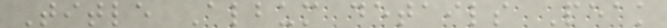Title Album details Peak
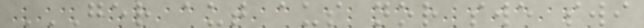GER AUT AUS NOR SWE SWI
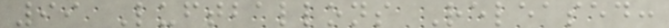99 Luftballons Released:
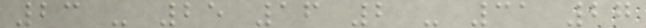23 - 25 16 2 - 31 27
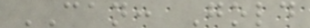CAN: Gold
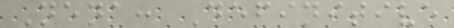Nena: Definitive
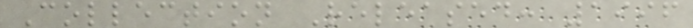Collection Released: 1996
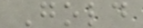Gold
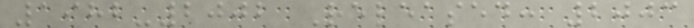1982-2002 Released: 2003
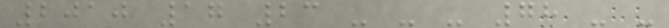2010 17 23 - - - 78 - -
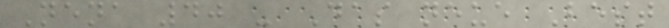Nena 40 - Das neue Best
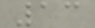13
